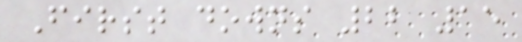First downs 22 15
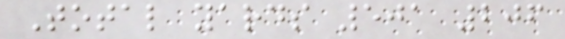Total yards 501 206
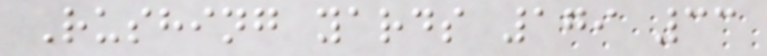Rushing yards 179 33
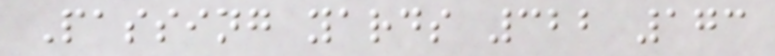Passing yards 322 173
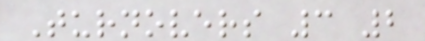Turnovers 3 2
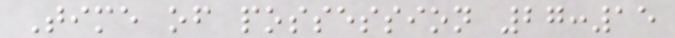Time of possession 27:15
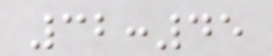32:45
